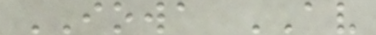IOWA AV
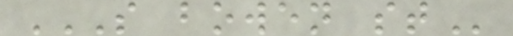S BOWEN ST
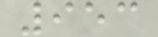953
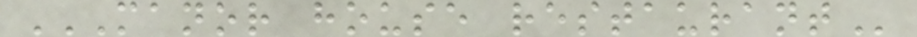MANOR HOUSE RESTAURANT
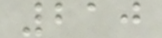210
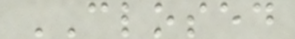CLOSED
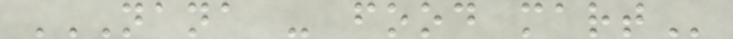NANA - FOOD MART
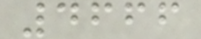4666
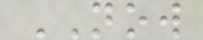NOW
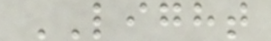LIGHT
